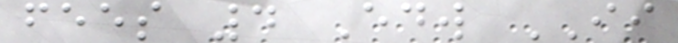fees 4 Edw II
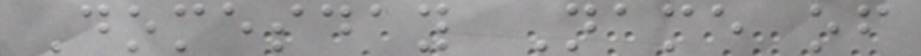Domesday Name of
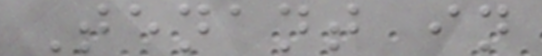Tenant in
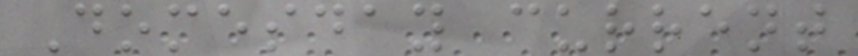Domesday current
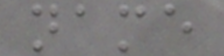name
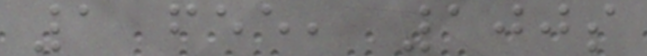1 fee, 100s
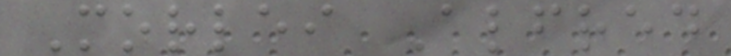Morlei Alfred
